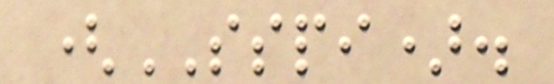(SSPI).
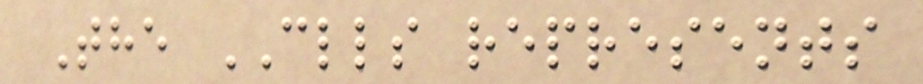The CLLS represents
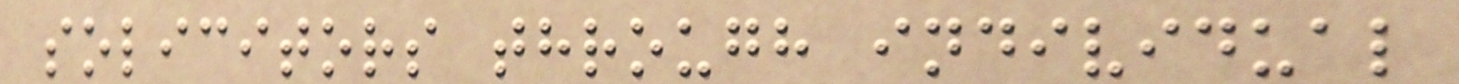solicitors through individual
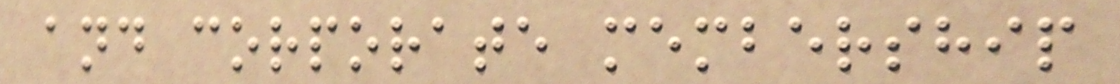and corporate membership
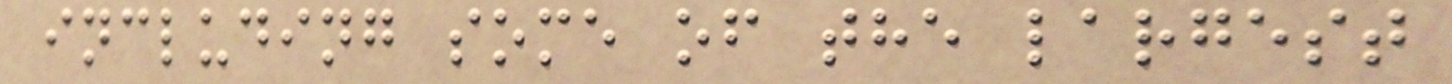including some of the largest
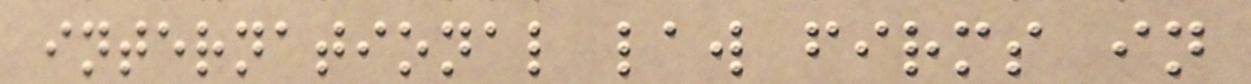international law firms in
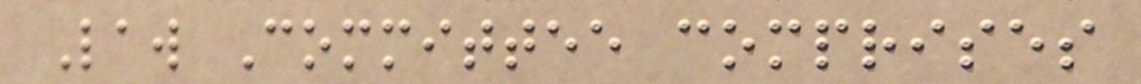Law Committee comprises
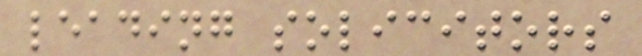leading solicitors
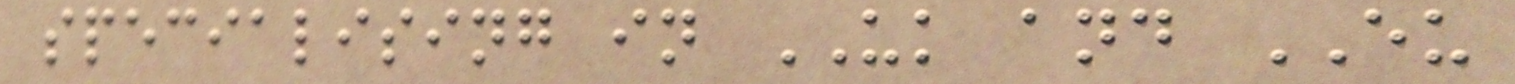specialising in UK and EU
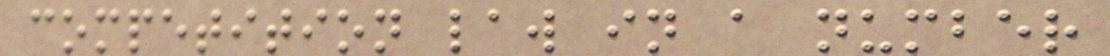competition law in a number
